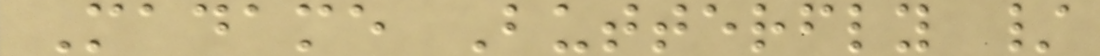Madame Butterfly /
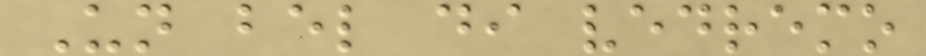Un bel di vedremo
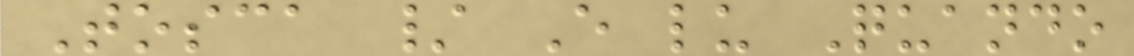Tosca / E lu Quando
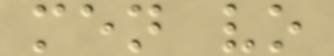men vo
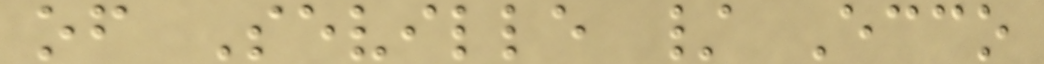of Seville / Ecco
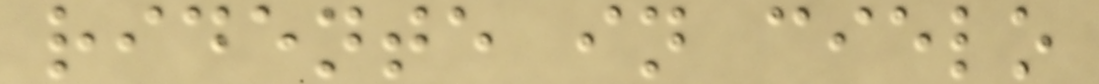ridente in cielo
